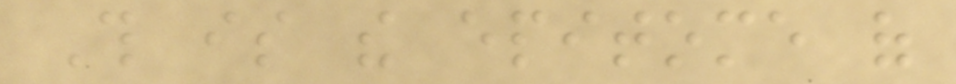This is the epitome of
